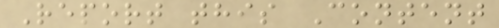Report this Content
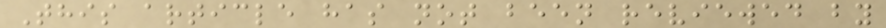This article has not been reviewed by
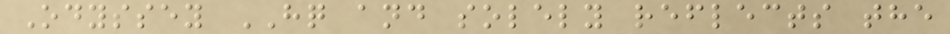Odyssey HQ and solely reflects the
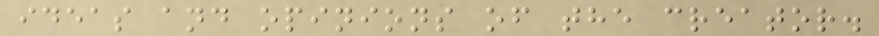ideas and opinions of the creator.
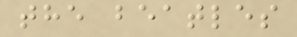the beatles
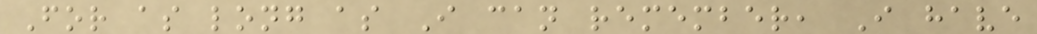For as long as I can remember, I have
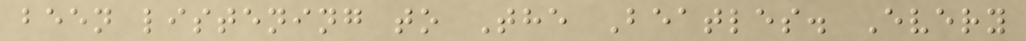been listening to The Beatles. Every
